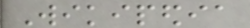Wikipedia
